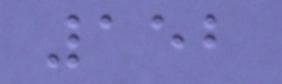152
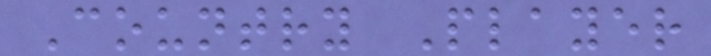Country Player
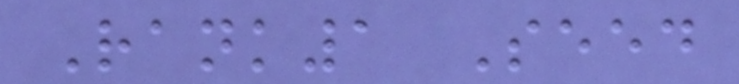Rank1 Seed
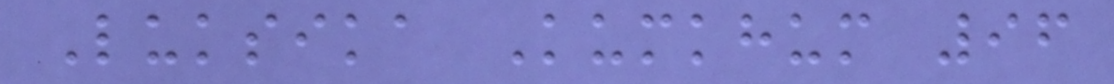Luksika Kumkhum 96
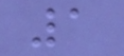1
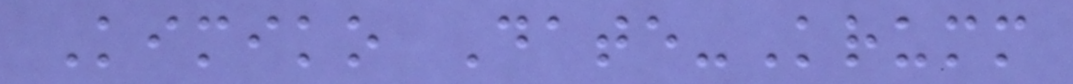Kimiko Date-Krumm
